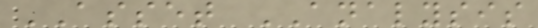ASSET ANALYSIS
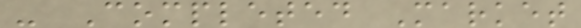- Completed Market
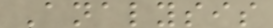Analysis
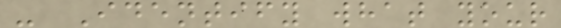- Identify what your
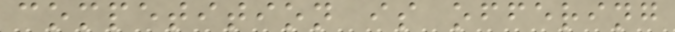competition is offering
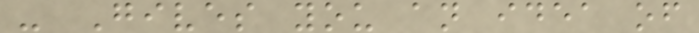- Gives you an idea of
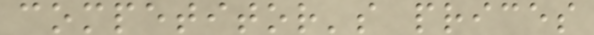competitor's prices
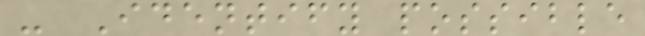- Identify possible
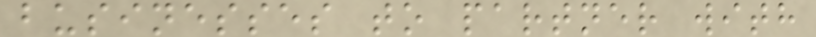businesses to partner with
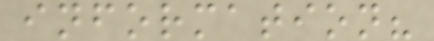information?
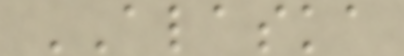ALASKA
